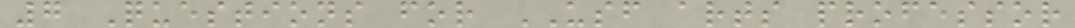7 Questions for USF arts professor
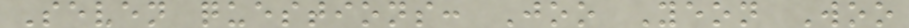Seven questions: Joo Yeon Woo
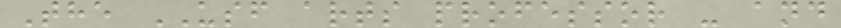The USF arts professor - and
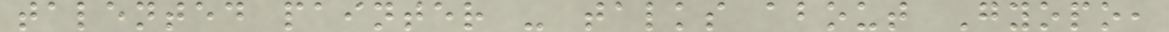talented painter - talks about Gyopo,
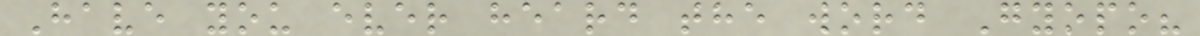Have you ever heard the word Gyopo?
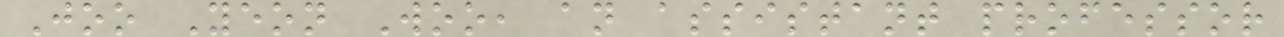Joo Yeon Woo, an assistant professor
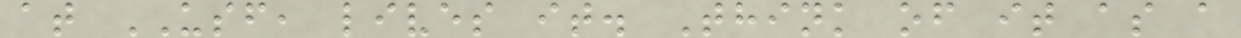at USF, lives it. Think of it as a
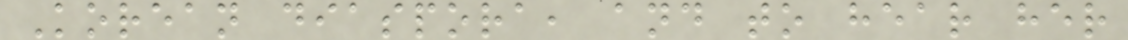Korean diaspora, and to hear her
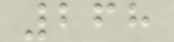268
